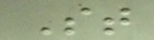St
